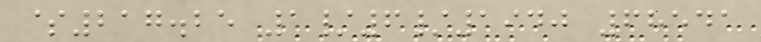$217.25 1/6/1940 68541
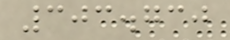303.730
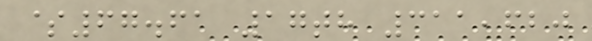$67.61 17th 311,620
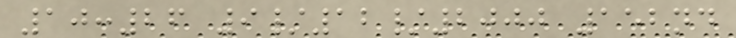10:26 9/12/2000 152nd
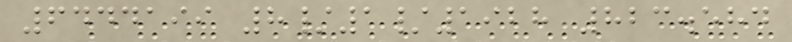6444199 8/1/1928 823.584
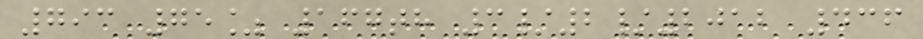793 75% 167th 3/2/2012 436
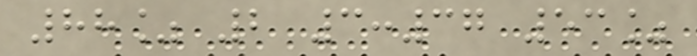88% 2 3:37 53%
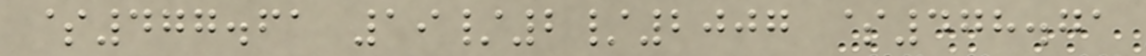$477.61 19/2/2007 $478.71
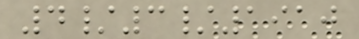4/3/1910
